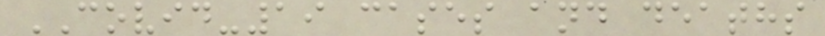COVID-19 cases and deaths
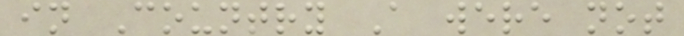in Country A were not
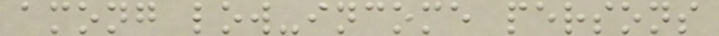among low-income persons
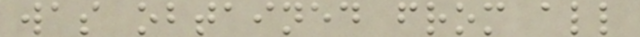was obtained from all
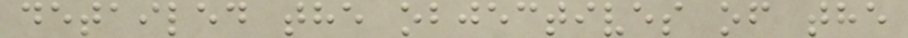detailed the objectives of the
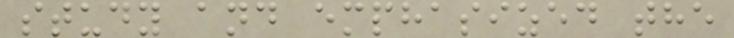study and emphasized the
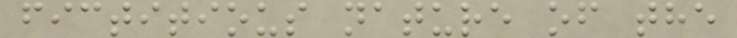fictitious nature of the
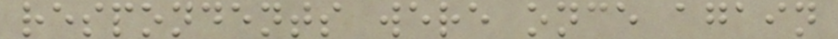respondents were once again
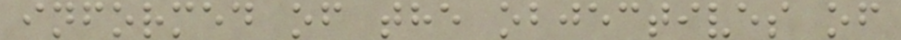informed of the objectives of
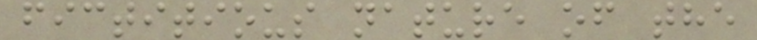fictitious nature of the
